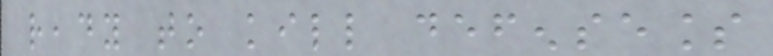ready to kill defenseless
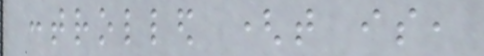controlled (that is,
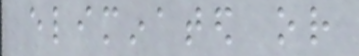eliminated or
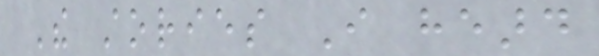The stories I heard
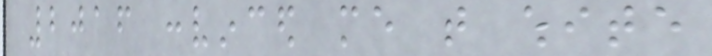2016 convinced me that white
